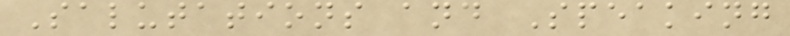Salutations and Speaking
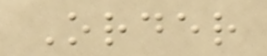Order
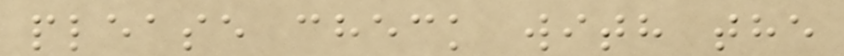please check with the
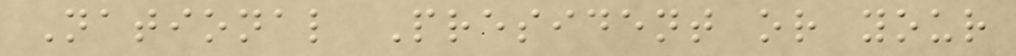National President or your
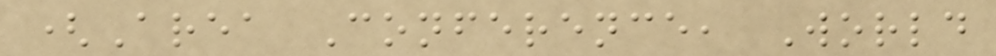(Area Conference, World
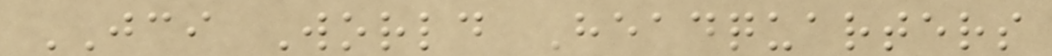JCI World Headquarters
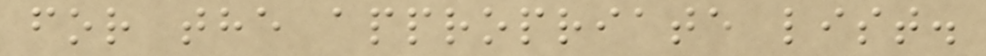for the appropriate list.
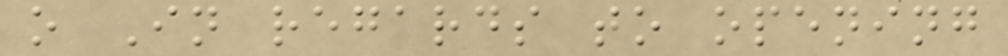o In regards to opening
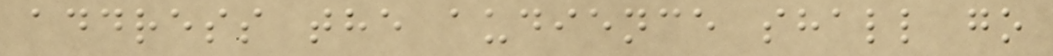address the audience shall go
